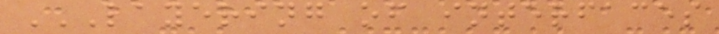LAYERING OF INTERFACES
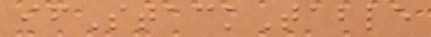ifStackTable
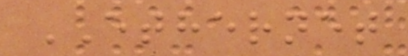ETHERNET
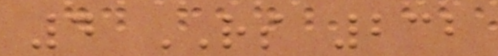4 RS 232
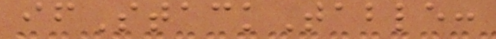ifStackTable:
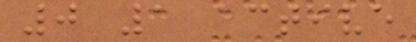0 1 active
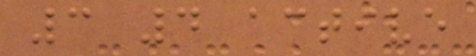3 4 active
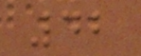42
